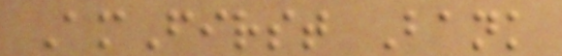AmFirst Bank
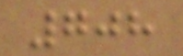708
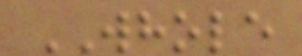WHOLE
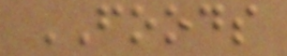FOODS
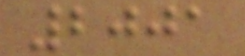2001
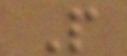P
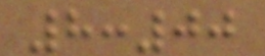8:00
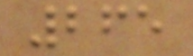265
